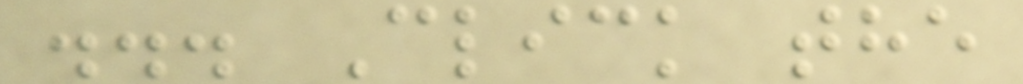... Click the
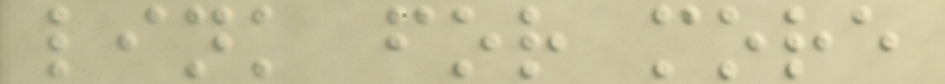link for more
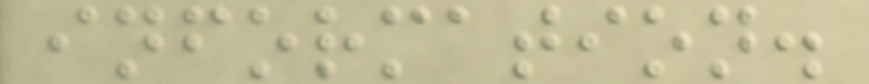information.
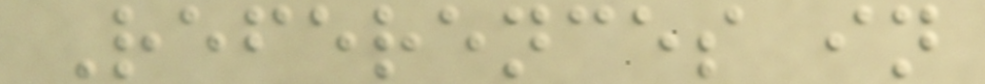References in
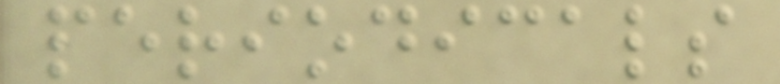periodicals
